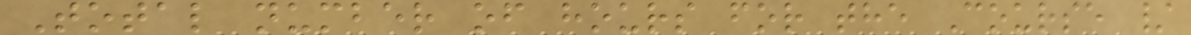Total number of hours for the Course /
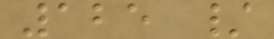125 /
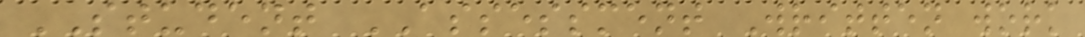STUDENT ASSESSMENT Written work
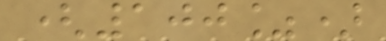(100%)
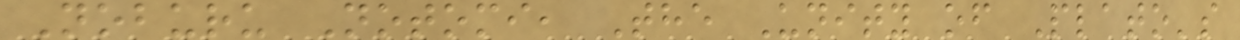Noburu Notomi, The Unity of Plato's
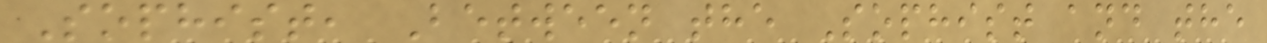Sophist, Between the Sophist and the
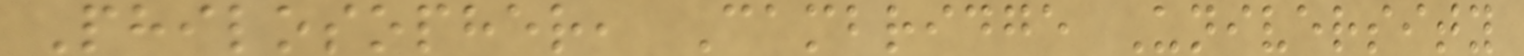Philosopher, Cambridge University
